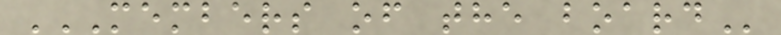MEMBERS OF THE BOARD
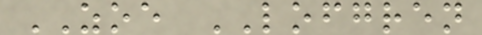ZOE LOFGREN
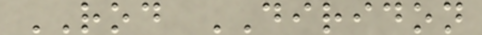ROD DIRIDON
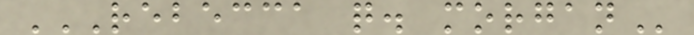REBECCA Q. MORGAN
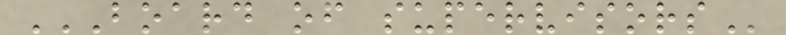BOARD OF SUPERVISORS
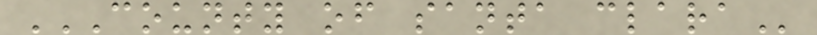COUNTY OF SANTA CLARA
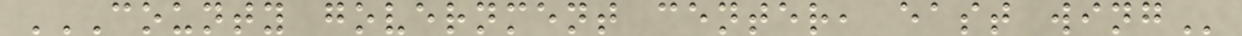COUNTY GOVERNMENT CENTER, EAST WING
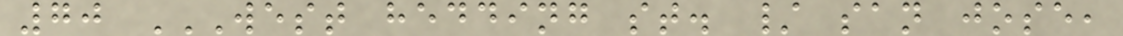70 WEST HEDDING ST. / SAN JOSE,
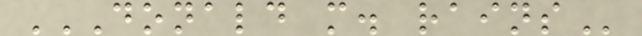DONALD M. RAINS
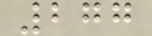277
